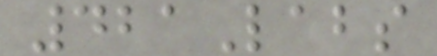421Labs
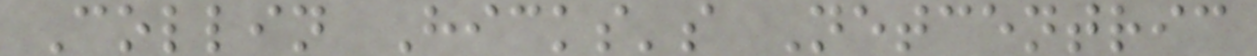Collin Hicks's Netcentric
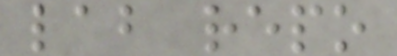lab repo
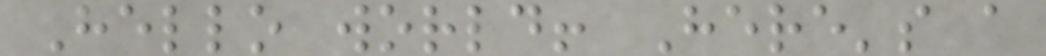Hello world! Here's a
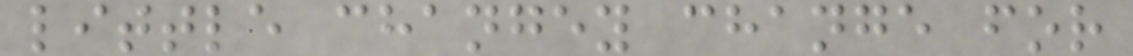little changey change for
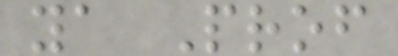ya Prof
